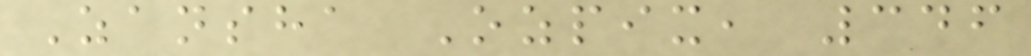Zansha Ozpix, 346
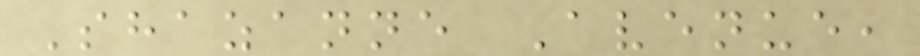Shazanne Avenue,
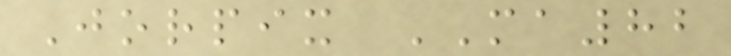Jorpix MA82
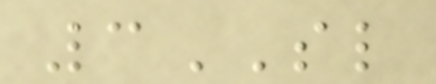3SL
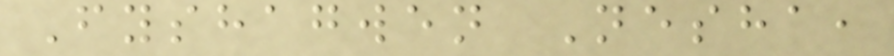Fyshagwen Nesha,
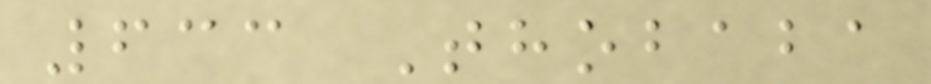633 Thobaba
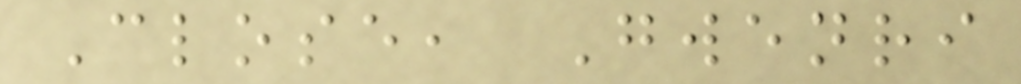Close, Gwenri
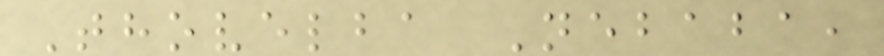Thovelba Nebaba,
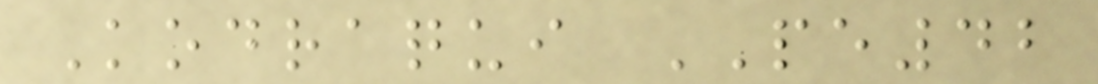Kodraqui PE42
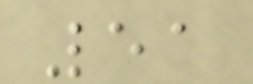51
